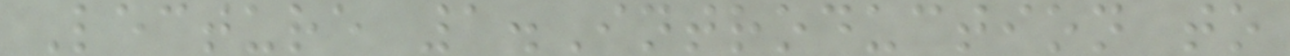Lecture 1.Introduction to
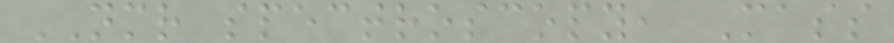NMR spectroscopy, Mass
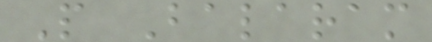P Balaram
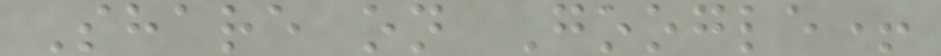Share on Google+
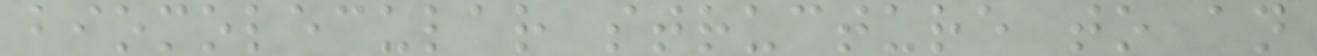biomolecular structure to an
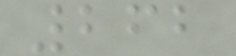262
